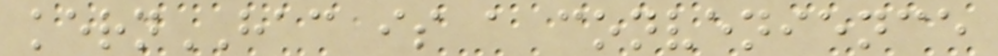kernHAC is a convenience
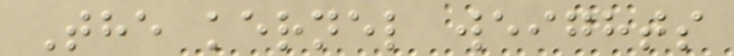The kernel weights
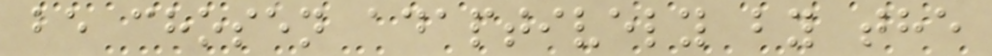be chosen adaptively by the
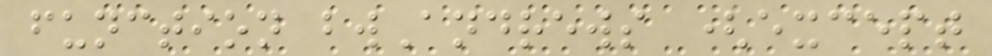function bwAndrews (except
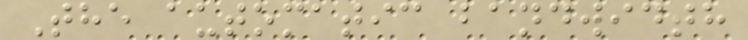The automatic bandwidth
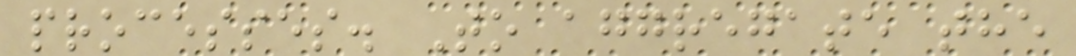processes. To aggregate the
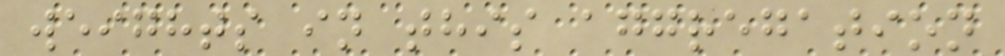weights in this aggregation
